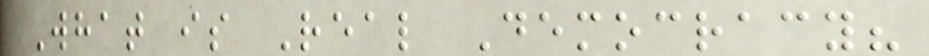What is Real Democracy?
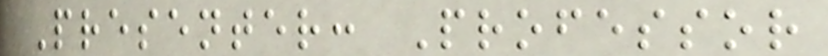Presenter: Professor
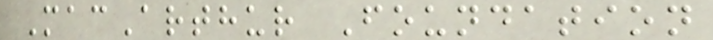MacArthur Foundation
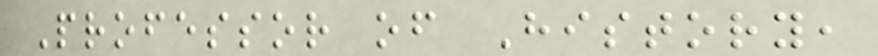Professor of History,
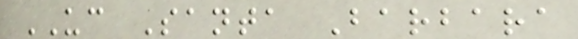UC Santa Barbara
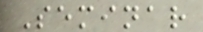Seminar
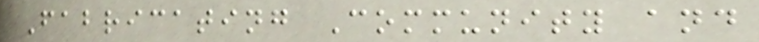Fabricating Community and
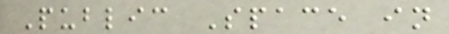Public Space in
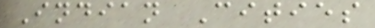Indian Cities
